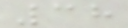38
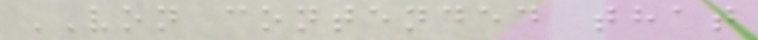VON contended that
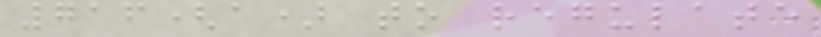716(a) to regulate
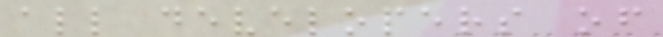all developers of
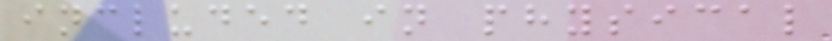included in physical
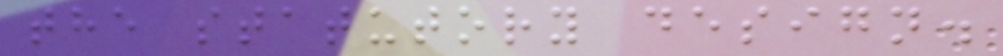the statutory design.
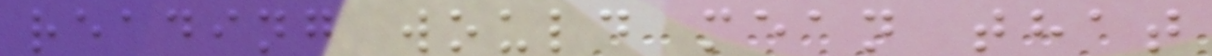reading would mean that
